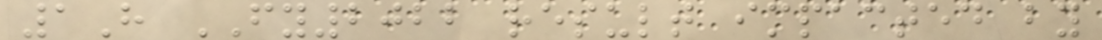1H FY2022 result impacted by
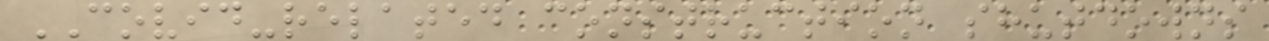COVID-related construction shutdowns
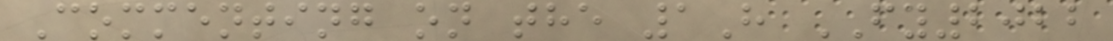Commenting on the 1H FY2022
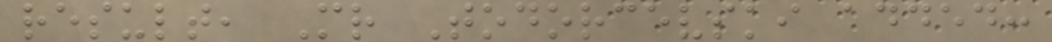result, Mr Todorcevski added:
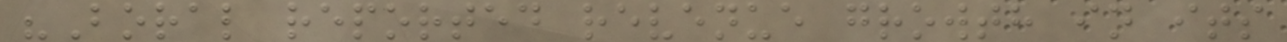"Boral reported revenue growth in its
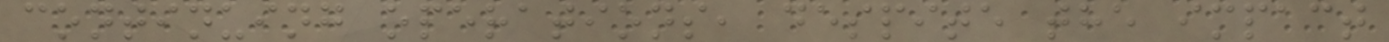continuing operations, despite the impact
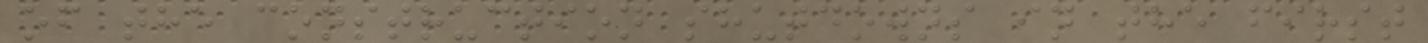of the construction shutdowns in the first
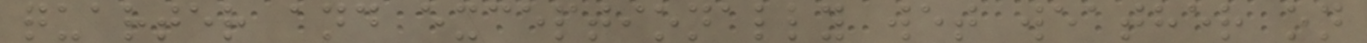quarter and exceptionally wet weather on
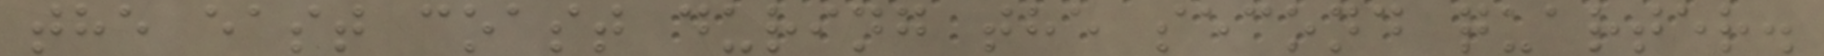the east coast during the second quarter.
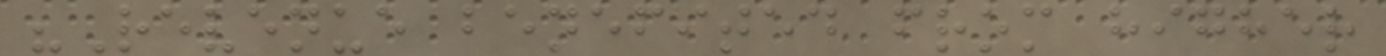"Revenue benefited from higher
